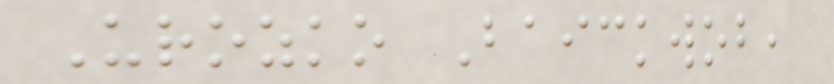Urozko Baickwob,
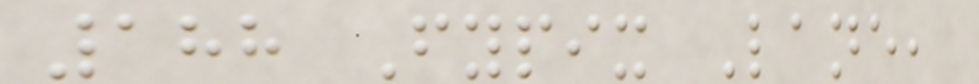188 Fypix Lane,
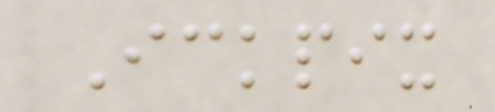Ickpix
